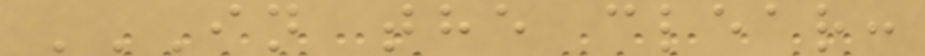IN THE CLEAR:
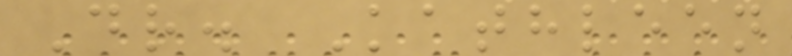Dr. Kathleen
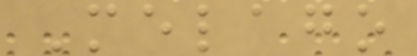Melago
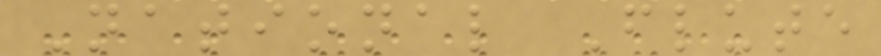National Flute
